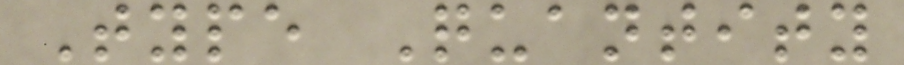Type Quantity
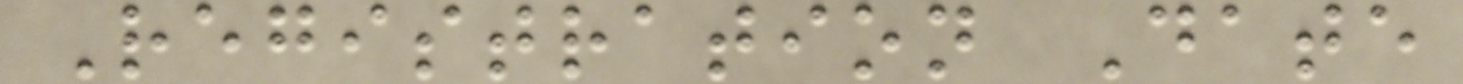Registration Date
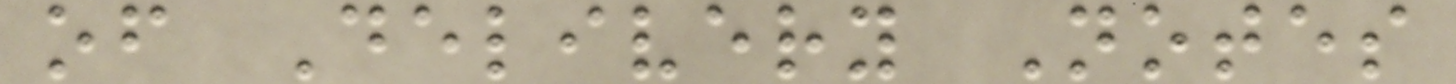of Delivery Notes
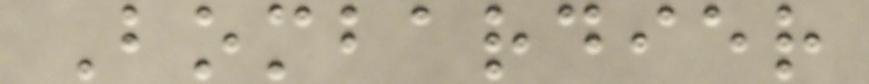Bombardier
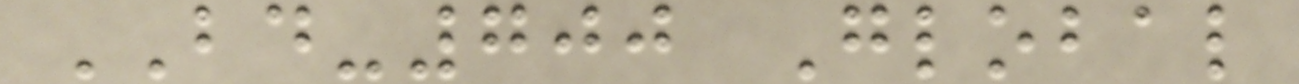BD-700 Global
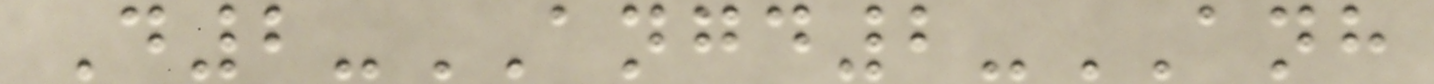D2-ANGD2-ANH
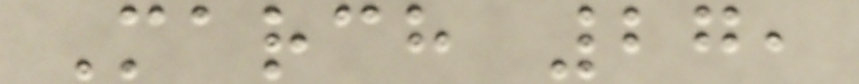March 27,
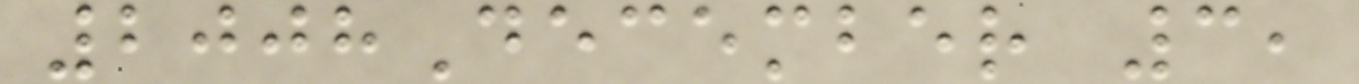2008December 3,
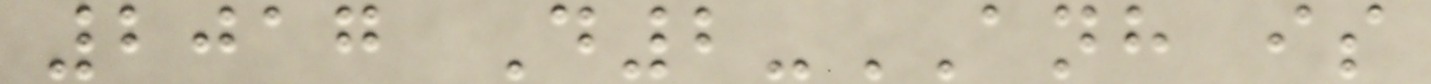2017 D2-ANH is
